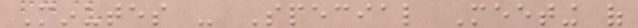Minutes - Special Meeting of
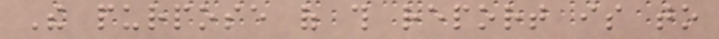The purpose of this report is to
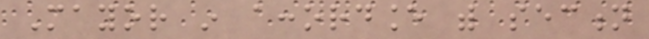Mayor in accordance with section
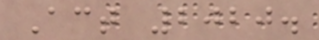Act 2020.
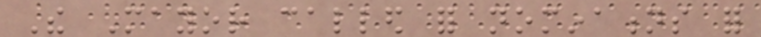The Mayor called for nominations for
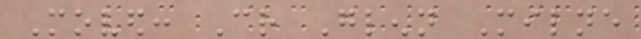Moved: Cr Glenn Milne
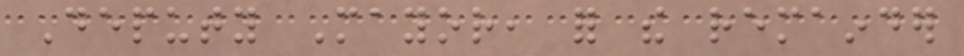Deputy Mayor, for the remainder
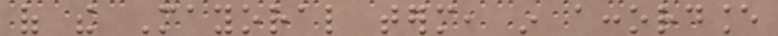of the Mayoral term, in accordance
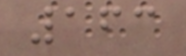163
